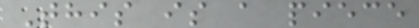This is a piece
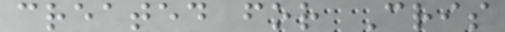created for Cris
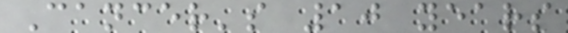Cancer's 10 years
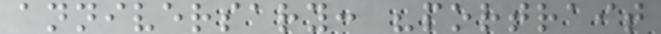anniversary: "portrait
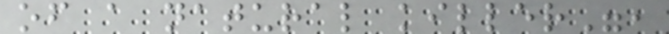of a natural killer",
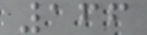166
